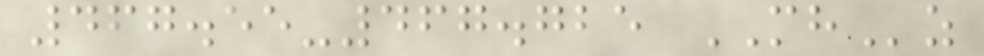467.55-467.725 MHz
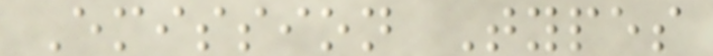Emission Types
